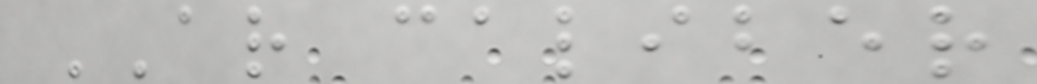AR caliber
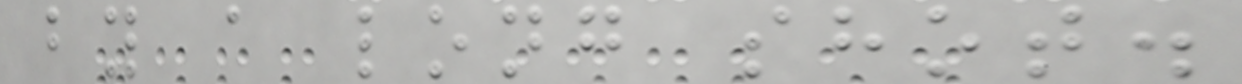by a long shot.
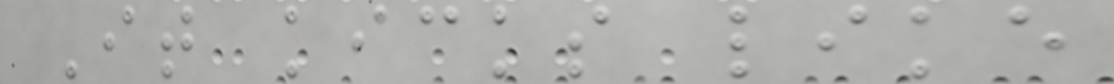It kicks like
